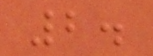2.
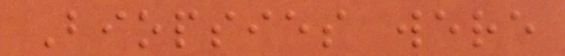Biopsies were
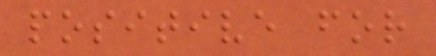positive for
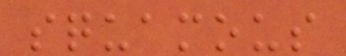squamous
